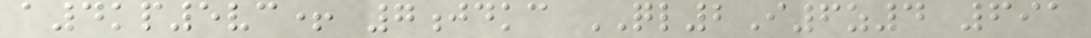a4kp5vc+ 7jdkc QL2I6z4 691
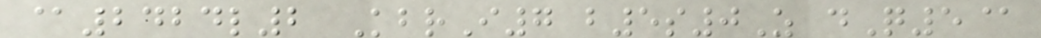@2424l2 KbrI7 b5s0Z dQ5@
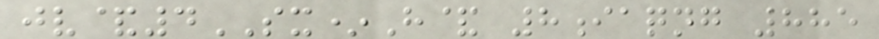jv&4SX*H& 8iaqng 885
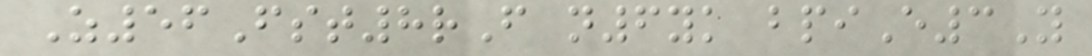Z56Fst8rF n6yk bpiE3Y
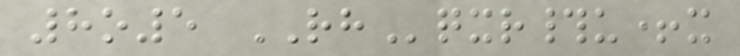8o5 RHqxr#u+x
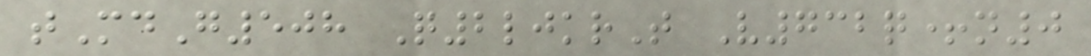tMdG508 Q2ljkrT V732q+n0
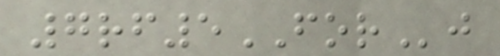7rf5FORj
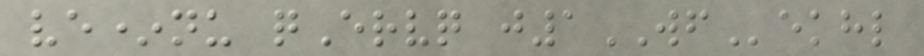ve*nu qErvq j1WFekhl
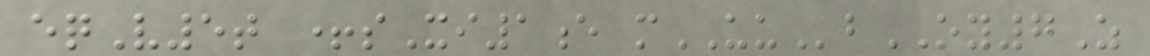eqV5t +sXi1e mUUbOY7Z
